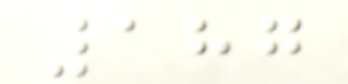187
